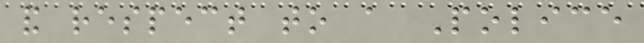and respect to a Police
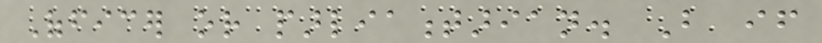Officer or parliamentarian. But if
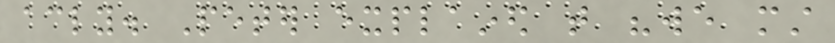accordingly. Peter explained that "we must
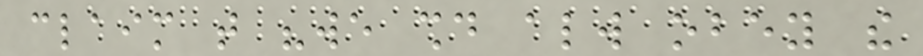claim that "we should always obey the
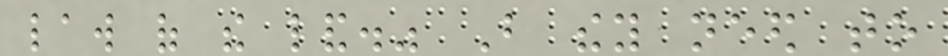law of the land." But they need to
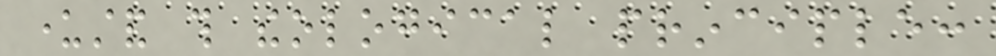understand this theological principle:
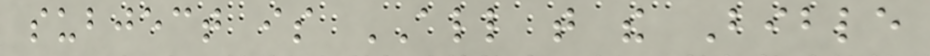subject is ALL that the Bible
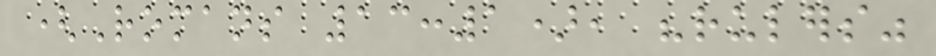(Romans 13:1), "rulers"
